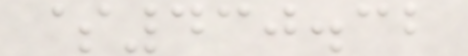$430.32
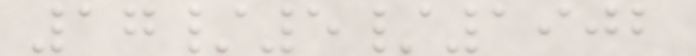17/5/1902
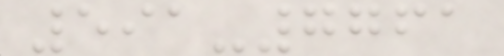591-7761
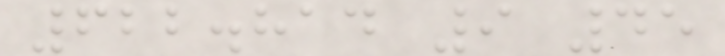622.814 9 45
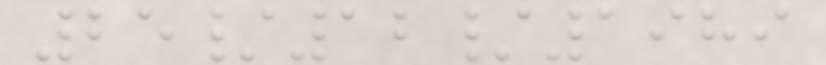25/12/1989
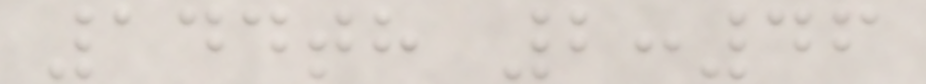144th 2:46
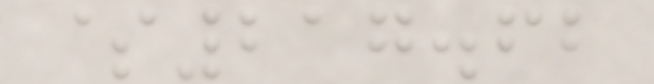$217.62
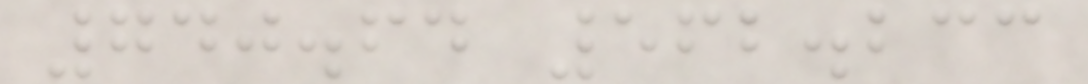740.64 562.233
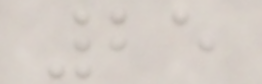25
